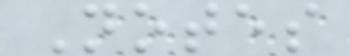Notes
